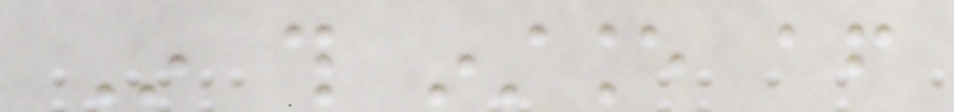In this instance after
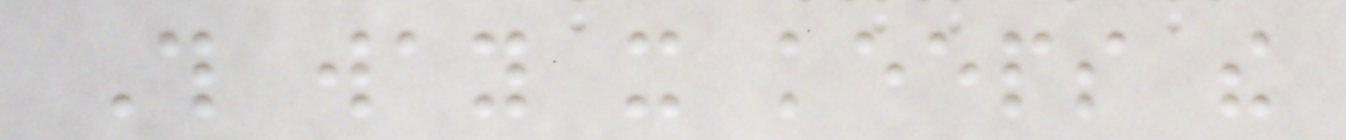This way it keeps the
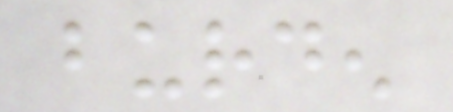burden
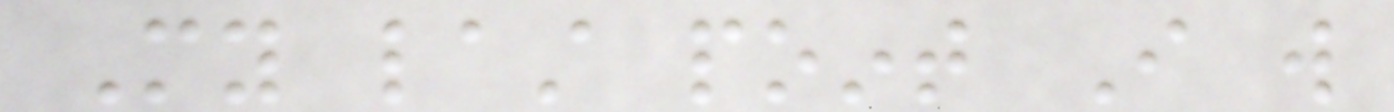My last point I will
